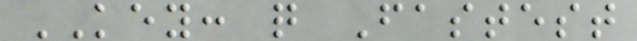KEY: q Fastest
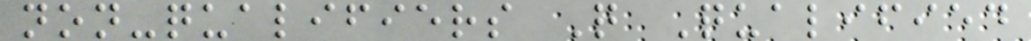non-qualifiers Q Qualified
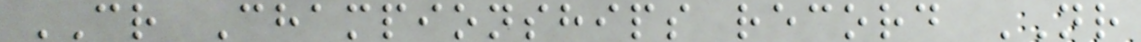CR Championships record NR
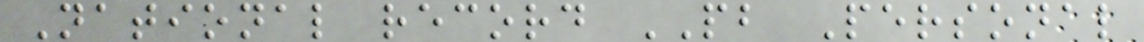National record PB Personal
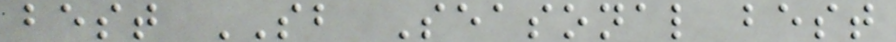best SB Seasonal best
